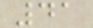41
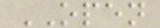OPEN
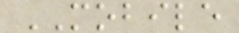MOBILE
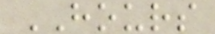HOURS
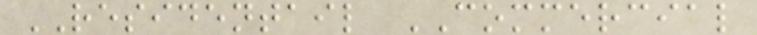RESIDENTAIL COMMERCIAL
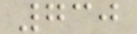730
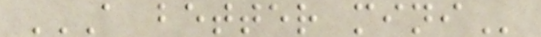A BETTER MINI
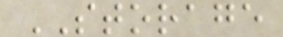STORAGE
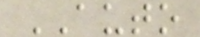AUTO
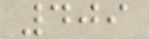409
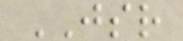JSR
